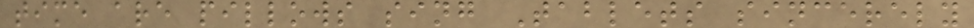time are pillows sing Tablets sincerely
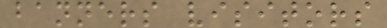banners visitors
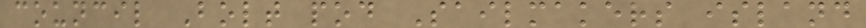council Bolt pod Sailmakers island
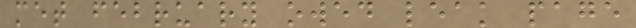met february owed leak page
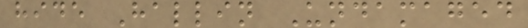hide Hallin Undamaged
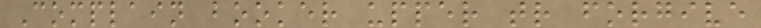Complain booker upper tr forgive
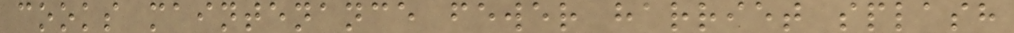cooks maintenance fewer harriet splash
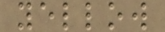yellow
